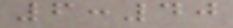6:40
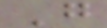G
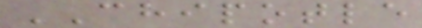CHIPOTLE
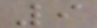9
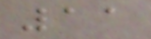11
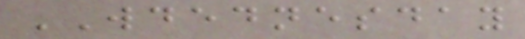WDEDNESDAY
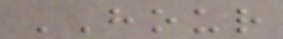HOUR
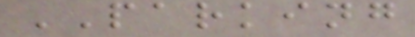PARKING
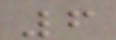6
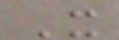X
